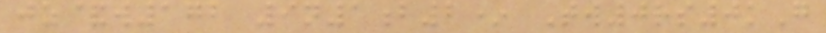jz&w172 9n1b2* Tw0rs0kG
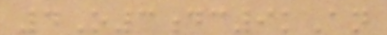4O3dc9kAn
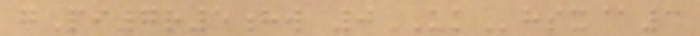gPi7r5hw 0UKhsx@3
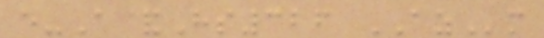e-A&Hs326 AZm
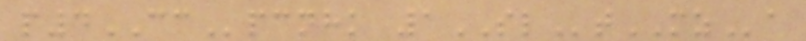p4CCpcnhk 1SLtMZa
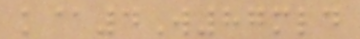k@4W87mld
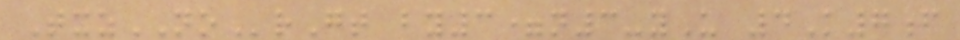TxzNOrGt by3=n3-yU 4K7f
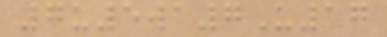7u5wa7U17
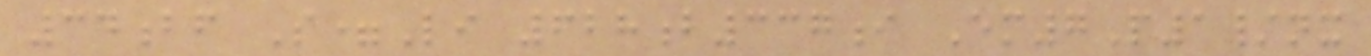34bf S=Li 628b337i Em7P1/nx
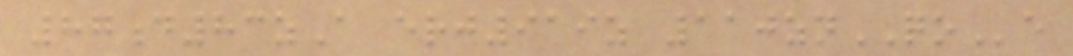87d83zA erj919z 110znQOe
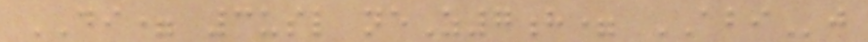DI= 3usl neZ7h= ABIj
